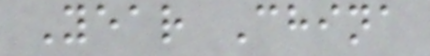Year China
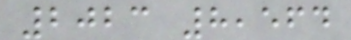2023 8,564
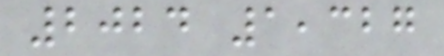2024 1,327
